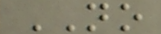NO
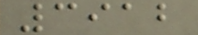3912
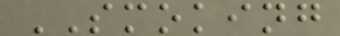SMOKING
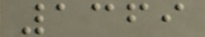1369
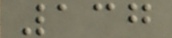137
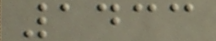1433
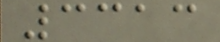3313
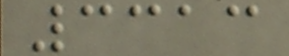3313
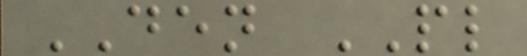DEN PL
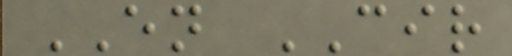EN CIR
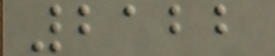2122
